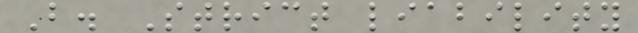B. Strict liability
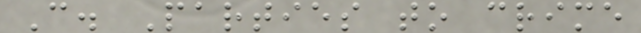C. Parties to crime
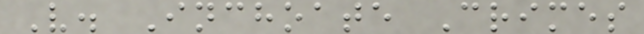V. Inchoate Crimes
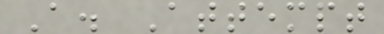A. Attempt
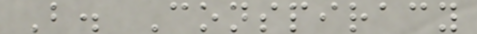B. Conspiracy
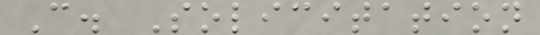C. Solicitation
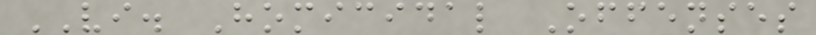VI. Homicidal Offenses
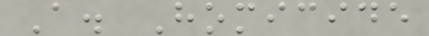A. Homicide
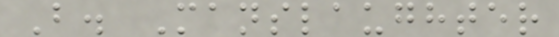B. Manslaughter
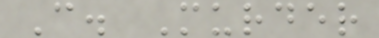C. Murder
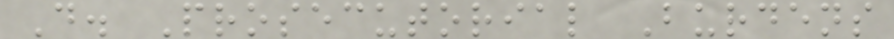D. Prosecutorial Burdens
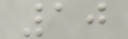10
